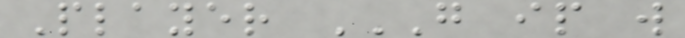Player G IP W
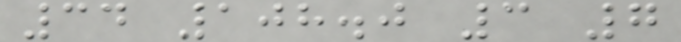34 108.0 3 7
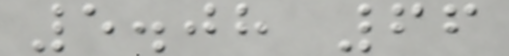5.08 66
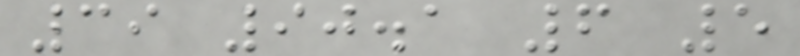39 90.1 6 5
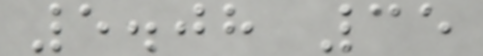5.08 35
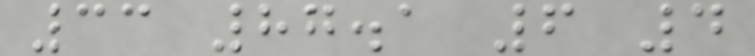33 87.1 6 4
